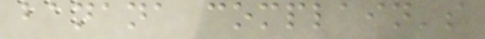banana complain's
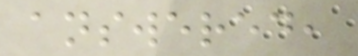answered,
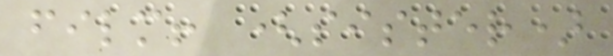film! (sister)
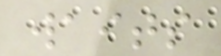waits
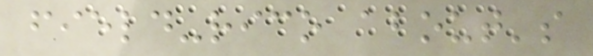field-rico about's
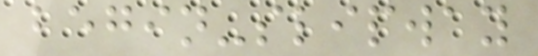begin-slipway
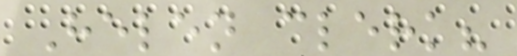Helen clerk?
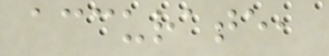accurate,
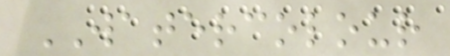WATERCOLOUR
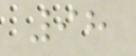98
